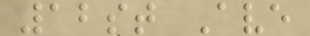12st Ave
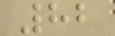82
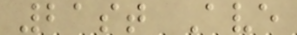21st Ave
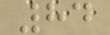84
